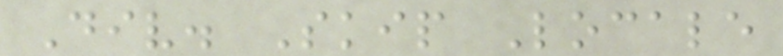Div. Skip Locale
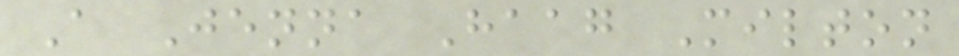A Jenna Haag Milton
